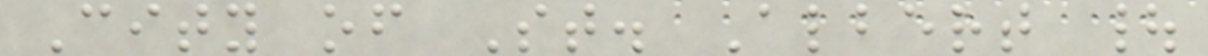City of St. Albert |
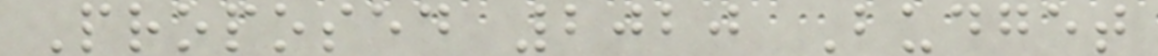Proposed 2020 Budget
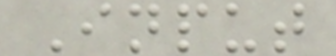Input
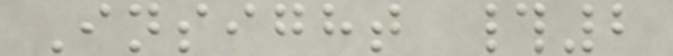Insight #2
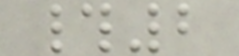#2
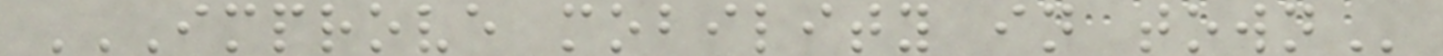IMPROVE MOBILITY IN TOWN
